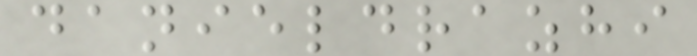danieldrazhi
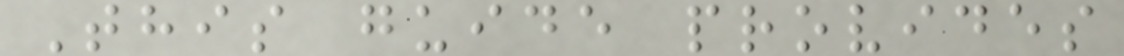This guide provides
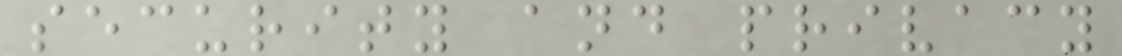security and privacy
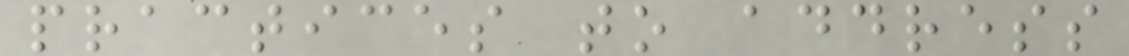practices to address
